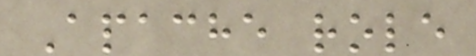Apache role
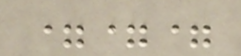===
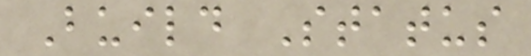Build Status
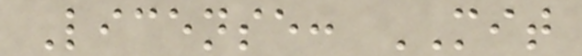License: MIT
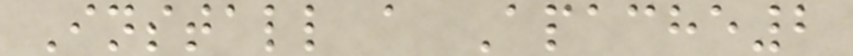Install a Apache2
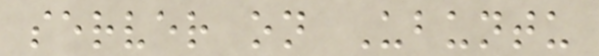server on Ubuntu
